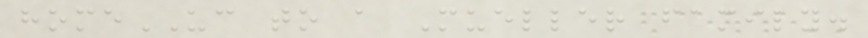homeUC to a Mueller family.
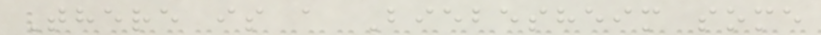There is a Biebesheim some
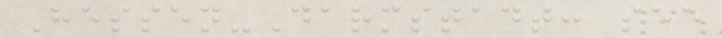Hessen-Darmstadt: see
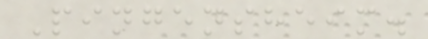Pingensheim.
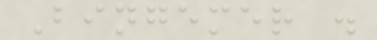Bingemer .
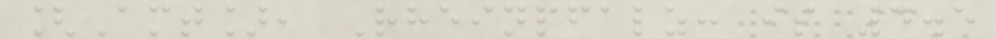[Amt], Rheinpfalz: is 4.5
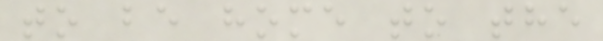to be home to the
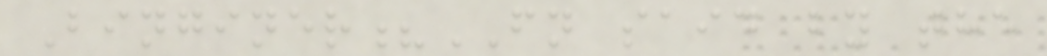Binginer?FN said by the
